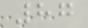87
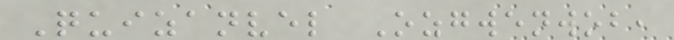Quizanvel Ozgwenwob,
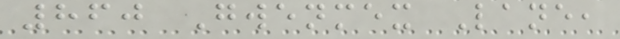860 Gwenmex Lane,
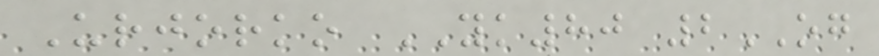Urjorko YK80 2OG
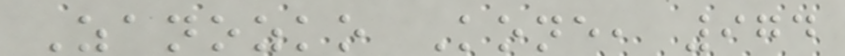Zanozko Kone, 974
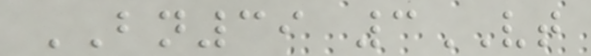BN39 3VT
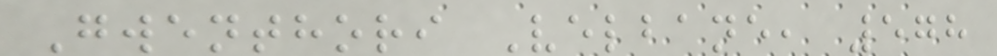Gwenthori Velbane, 578
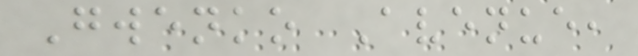Gwenko Avenue,
